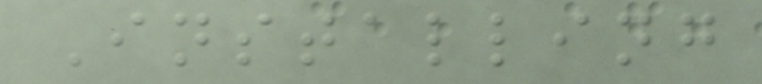Installing
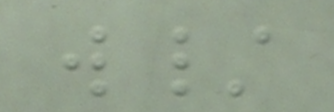w/
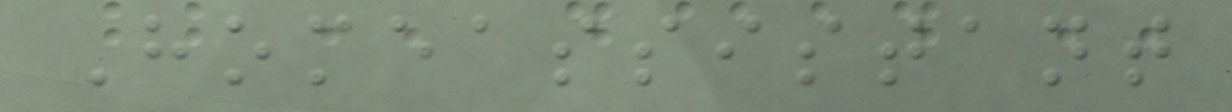Homeassistant
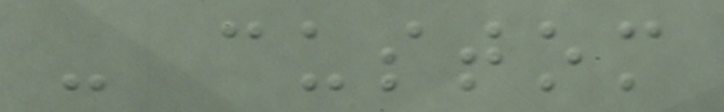- custom
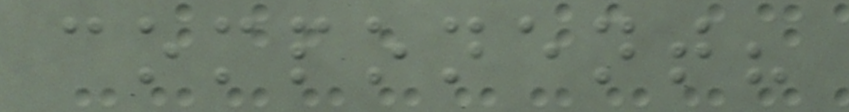component?
